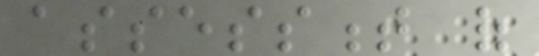assessment of
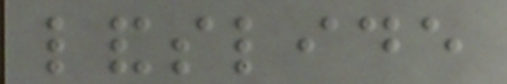landslide
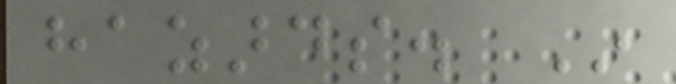hazards. In
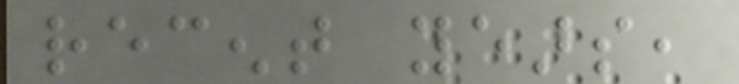recent years,
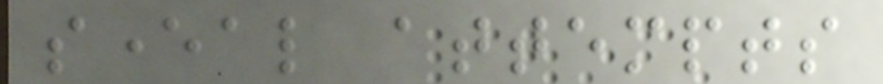several attempts
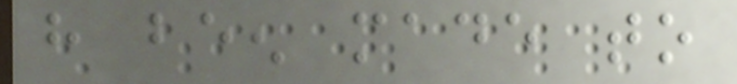have been made to
